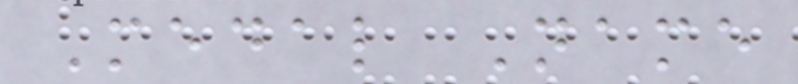Medal Name
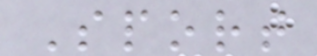Sport
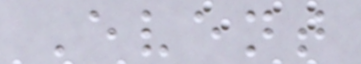Event
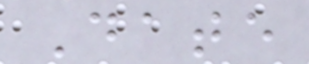Date
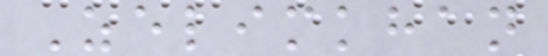Zelimkhan
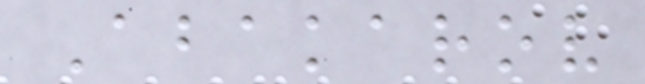Abakarov
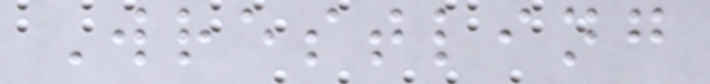Wrestling
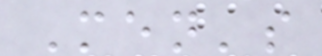Men's
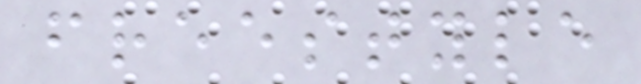freestyle
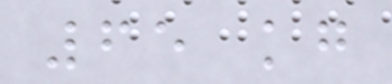65 kg
